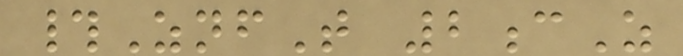#ZnfT 2cZ
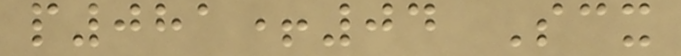p081+04 Scx
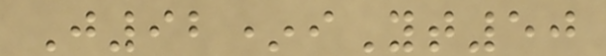J92*iYt50
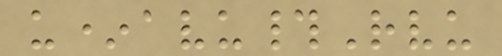u*avu#Rvu
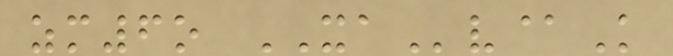zm6o XAv@K
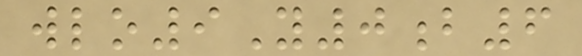wlo9Y0b6
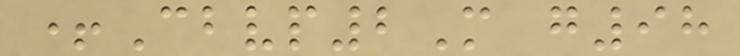+Cbvp2M g98
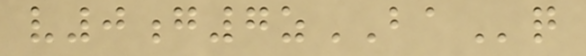v0g7zBAq
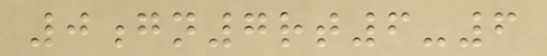0gn7rt6-6
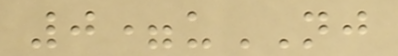0=uNJ
